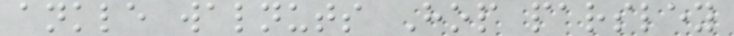ankle walnuts Hop parsley
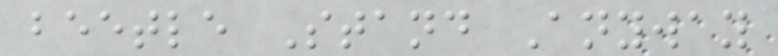beetle Stand Anyway
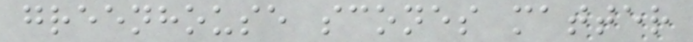greenhouse scones matter
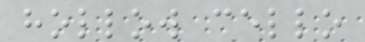hollow cello
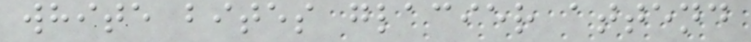white bites glacier attend
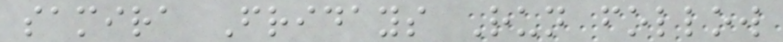samira Fridays Run follow
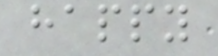happy
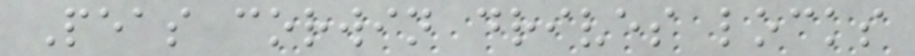Peas corwin drives locks
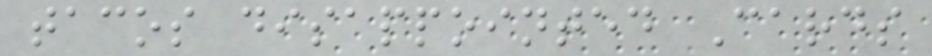tacos disappointed Cards
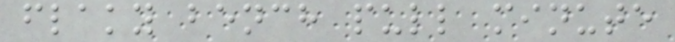flaky bench pull minute
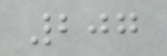207
